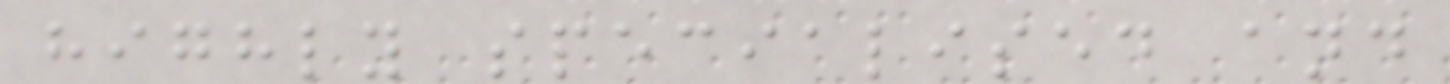highly specialised and
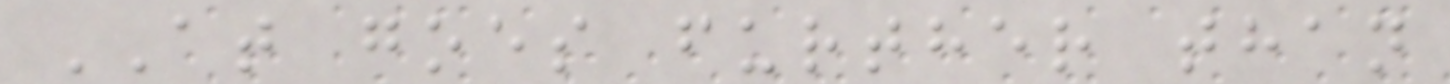AT goes further than
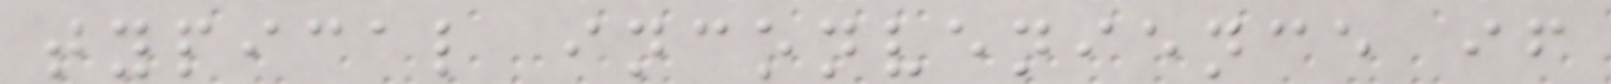typical inconvenience if
